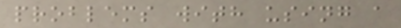problems with using a
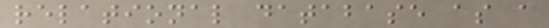relational database as a
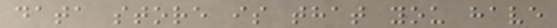data store is that you have
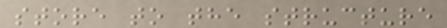store to the structure
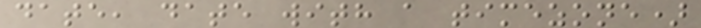date, date with a timezone)
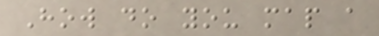How do you map a
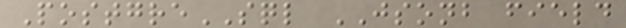PostgreSQL JSONB field
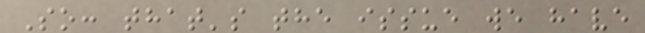So: that's the issue we have
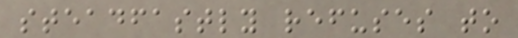steadfastly refuses to
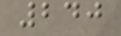240
